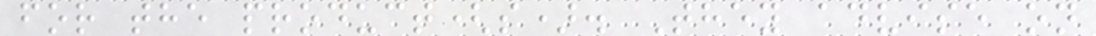for the product(s). They advise on
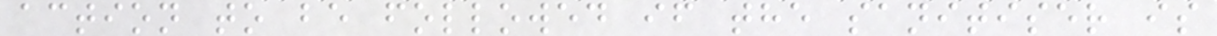action to be followed if the sanitiser is
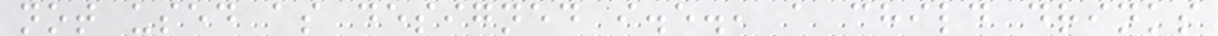not used as designed i.e., a child drinks
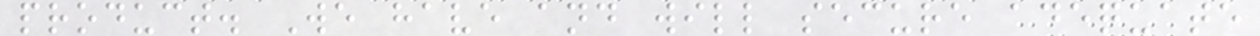product. We have and will secure adequate
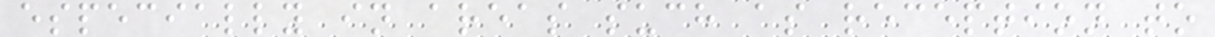especially in areas such as reception to
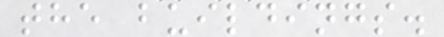the buildings.
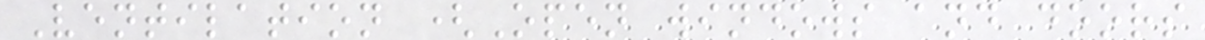Ventilation (Open windows and doors
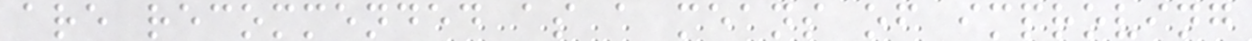are recommended as a means of improving
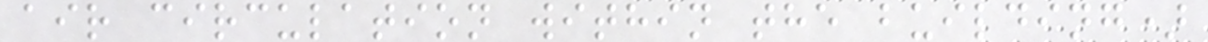air circulation within the building)
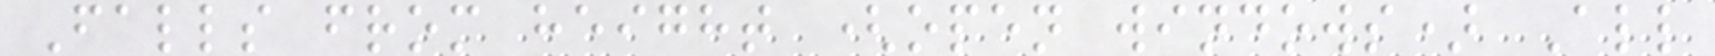Falls from height (open windows) All
